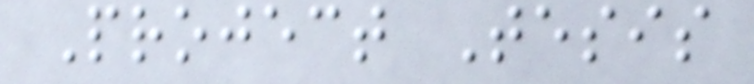Project Tesis
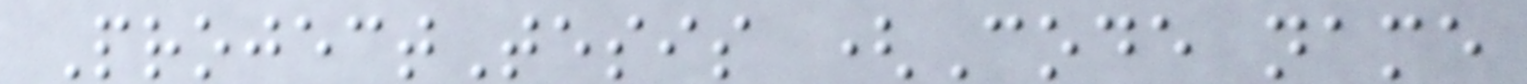ProjectTesis (Code name
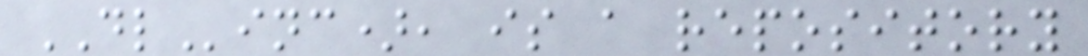DLinc), is a repository
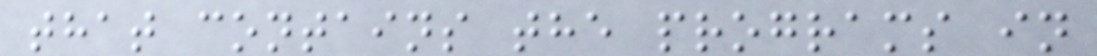that contains the programs in
